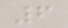6
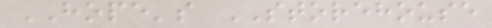HOPE's STOREHOUSE
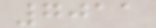7011
